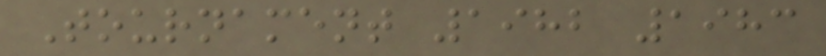Tournament 1982 1983
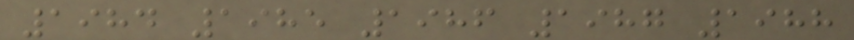1984 1985 1986 1987 1988
